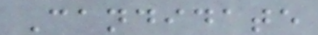Candidate
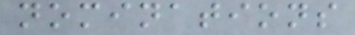nominations
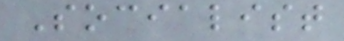Socialist
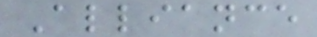Alliance
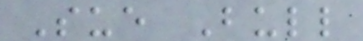Sue Bull
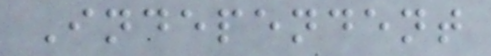Independent
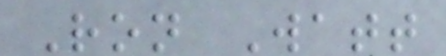Ron Watt
